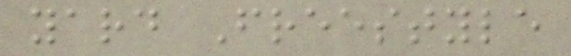yard Freestyle
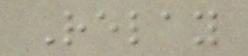Relay
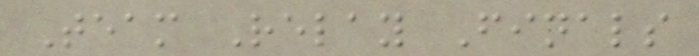Team Relay Finals
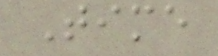Time
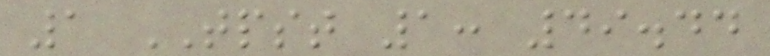1 TPST 1: 49.44
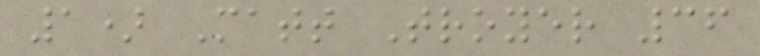1) Matt Troyer 36
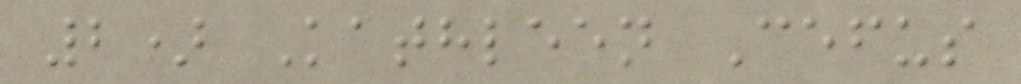2) Kathleen Cefus
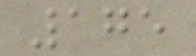175
